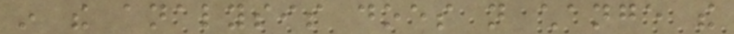in the analysis does not change the
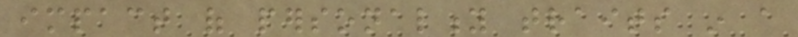impact of personality traits in a
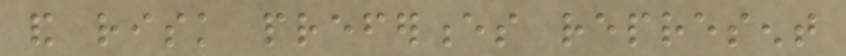and risk preferences represent
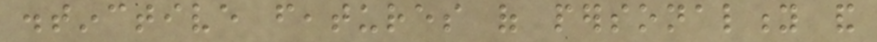distinctive features of personality and
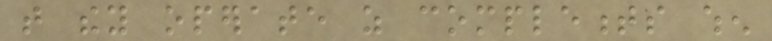that they operate as complements when
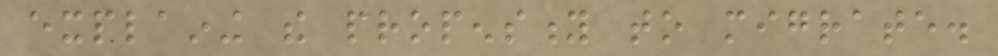explaining the propensity to migrate.
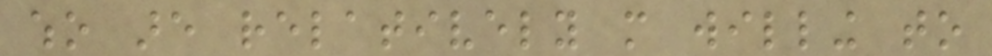who are relatively more willing to
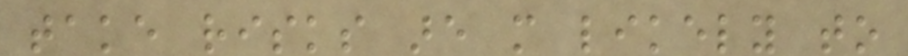take risks are more likely to
